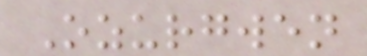Ozurgwen
